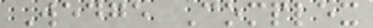Wedge Complex
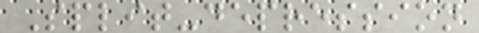Split-depression
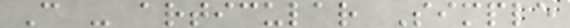C - articular Simple
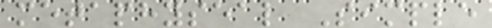metaphyseal Simple
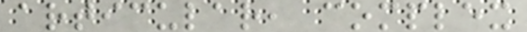articular, complex
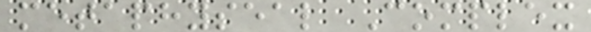metaphyseal Complex
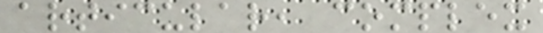articular, complex
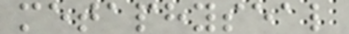metaphyseal
